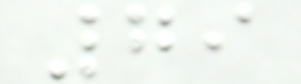79
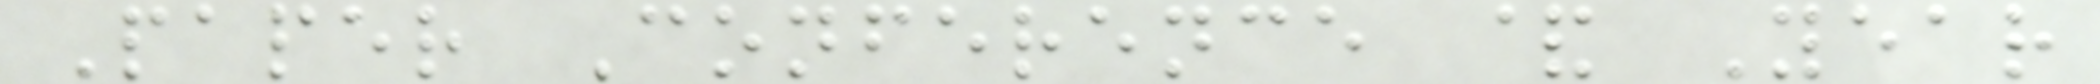Paper Conference & Year
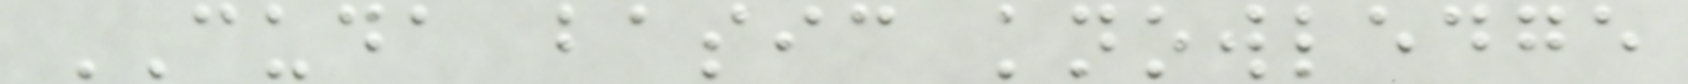CUDA basic knowledge
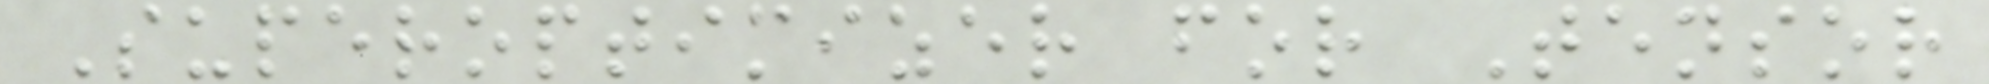Superoptimizer for Tensor
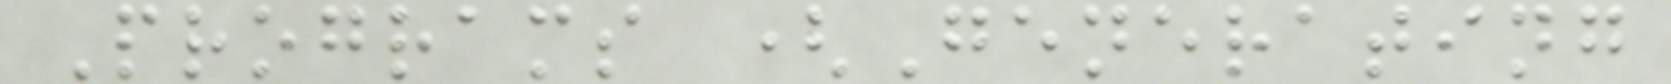Programs (Generating
